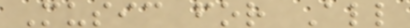Music for All
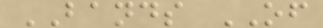BANDS OF
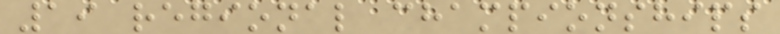19 regional championships
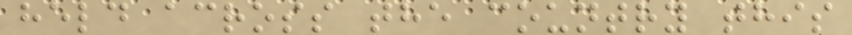held across the country this
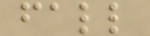fall
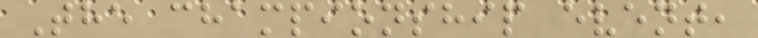The championship event,
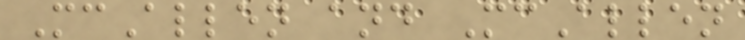McAllen and McAllen
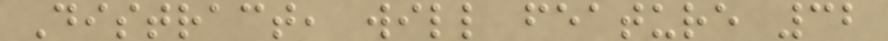Distract, will feature 32
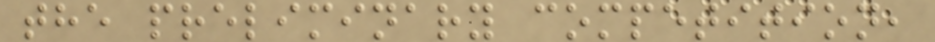the preliminary competition,
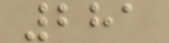281
